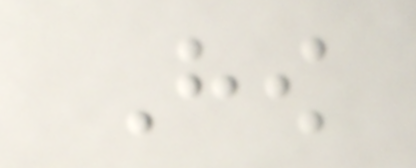How
